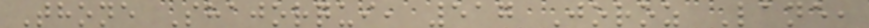Thone Shajorqui, 517 Joroz Lane,
